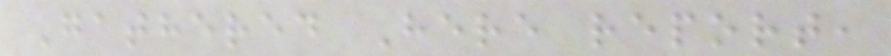Gathered Here report,
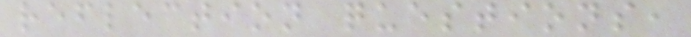reflection questions,
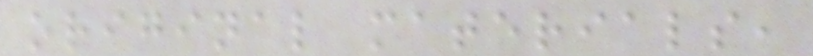original materials,
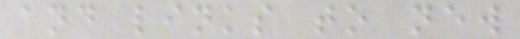and links to new
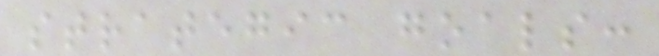strategic goals:
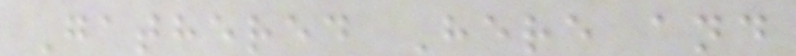Gathered Here and
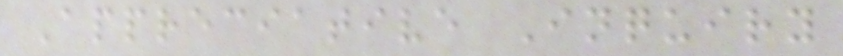Appreciative Inquiry
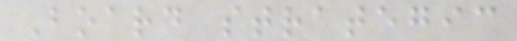Board strategic
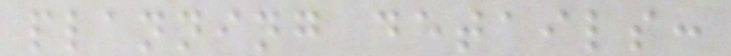planning details:
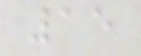15
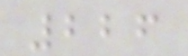226
